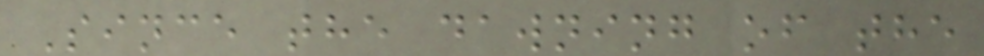Since the dawning of the
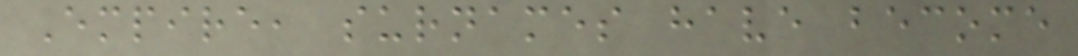Empire, surnames have become
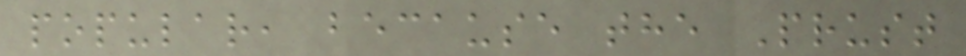popular, because the Prust
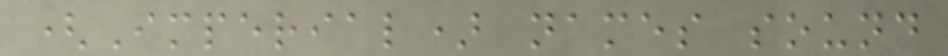(Imperial) names sound
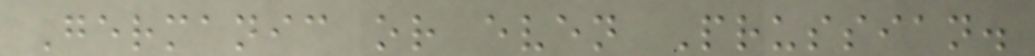Germanic or even Prussian.
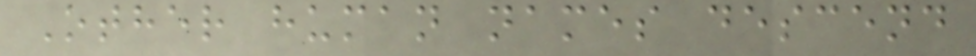Other human names descend
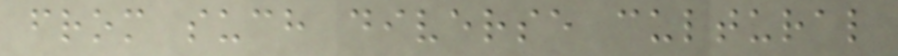from such diverse cultural
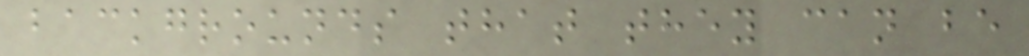backgrounds that they can be
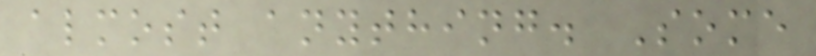almost anything. Some
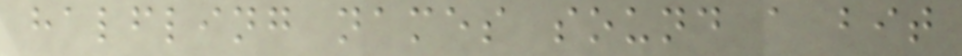halfling names sound a bit
